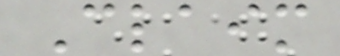Claim
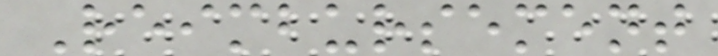Reimbursement
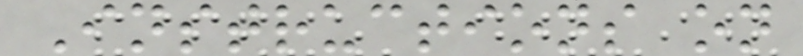Instructions on
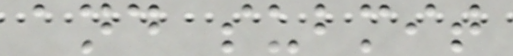and submit
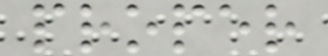proper
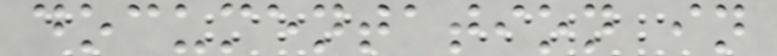documentation in
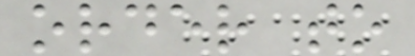order to
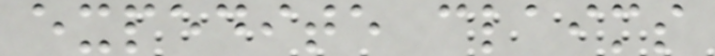expedite claims
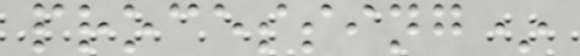processing*
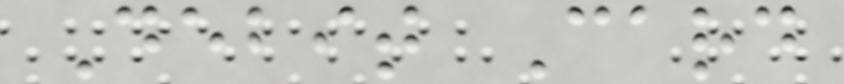Debit Card
